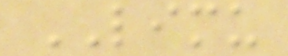LIMU
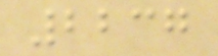2237
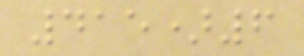415)6
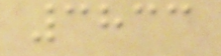3833
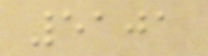5101
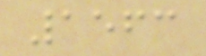1563
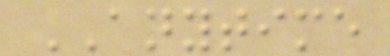ANYTIME
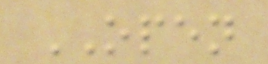OPEN
